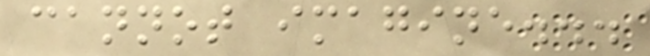cannot imagine...
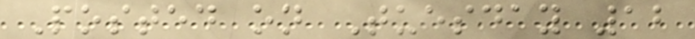Posted on Tuesday 12
